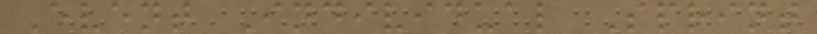Event Individual Sprint
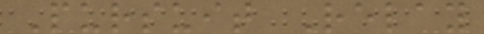Pursuit Relay
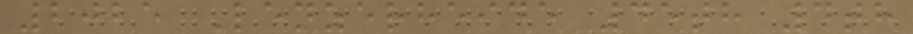2025 Lenzerheide 45th 4th
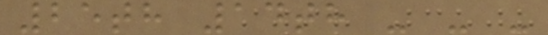25th 14th - - -
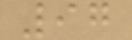97
